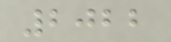2022
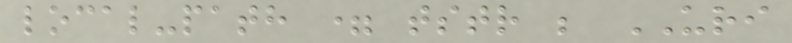local-path = tstr ; URI
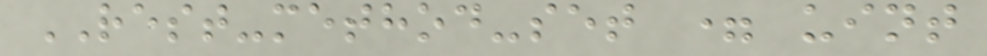REST-method-set = uint
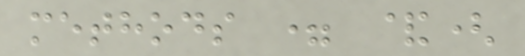methods = &(
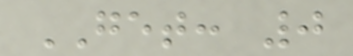GET: 0
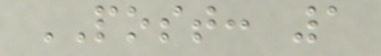POST: 1
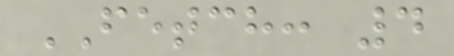FETCH: 4
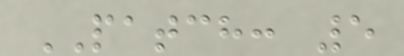PATCH: 5
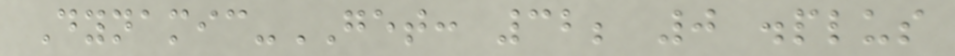Dynamic-GET: 32; 0 .plus
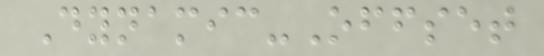Dynamic-Offset
